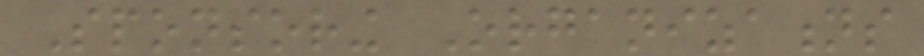Sponsoring Organizations
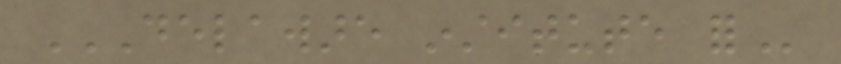DELAWARE INSTITUTE FOR
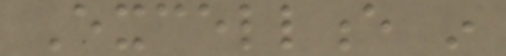Excellence in
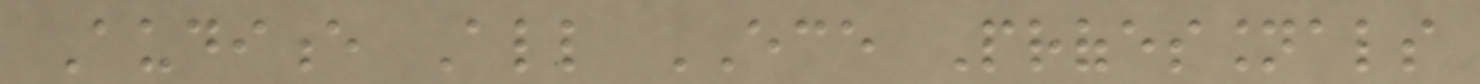Audience All ECE Professionals
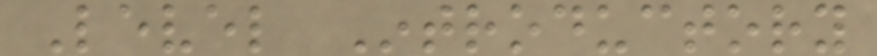Level Introductory
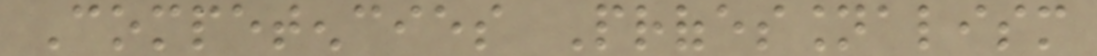Competencies Professionalism
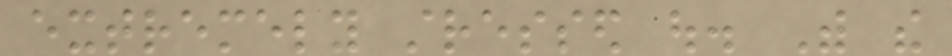extremely stressed out. With the
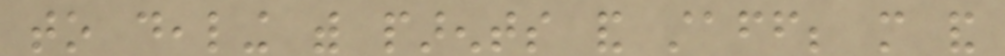to dealing with parents and staff; more and
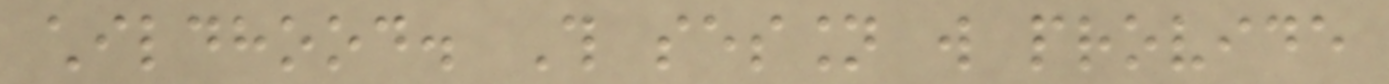childhood. This session will provide
